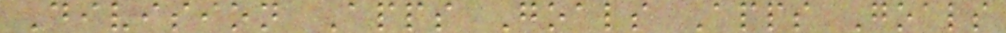Division Apps Goals Apps Goals
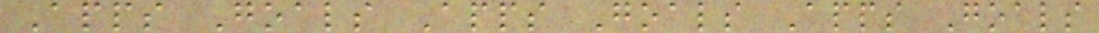Apps Goals Apps Goals Apps Goals
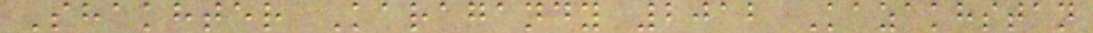Shakhter Karagandy 2012 Kazakhstan
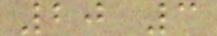20 3
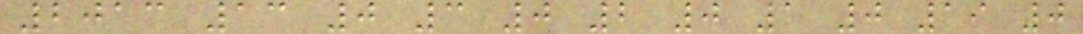2013 13 0 3 0 2 0 1 0 19 0
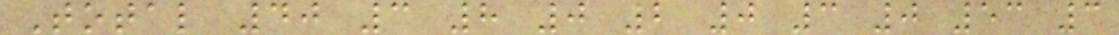Total 40 3 8 0 2 0 3 0 53 3
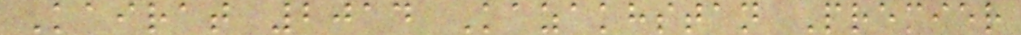Kairat 2014 Kazakhstan Premier
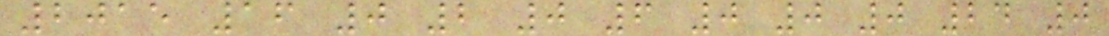2015 16 0 2 0 6 0 0 0 24 0
